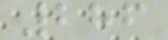286
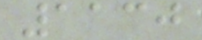1130
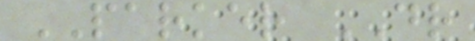PARKER DR
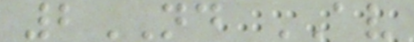2ND AV
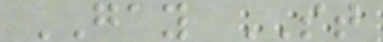GAY ST
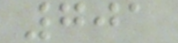701
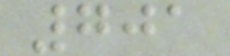701
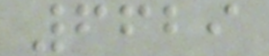6629
